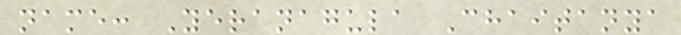name: Yeranagula Chaitanya
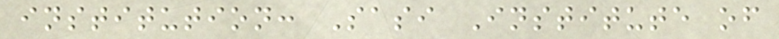institution: Sasi Institute of
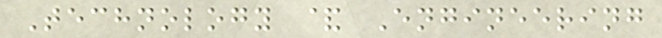Technology & Engineering
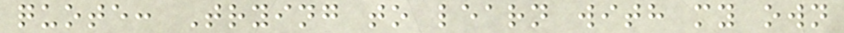quote: Trying to learn with my own
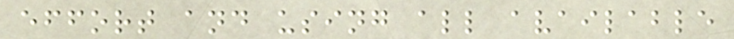effort and using all available
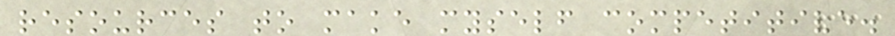resources to make myself competitive.
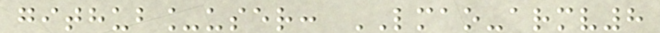github_user: LMAO-armv8
